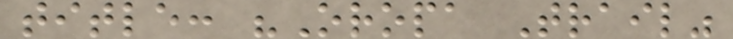title: "Oropa Trail"
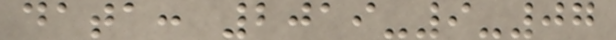data: 2019-9-07
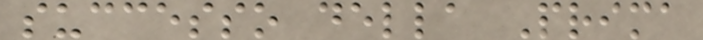successo della Prima
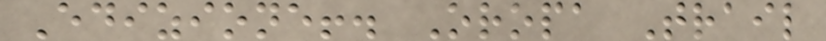Edizione!. Oropa Trail
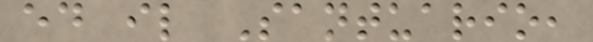ed il Santuario,
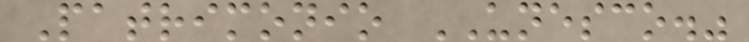Patrimonio UNESCO."
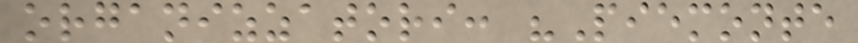organizzatori: "Piemonte
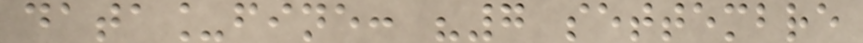data_fine: "7 settembre
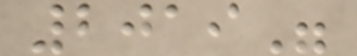2019"
